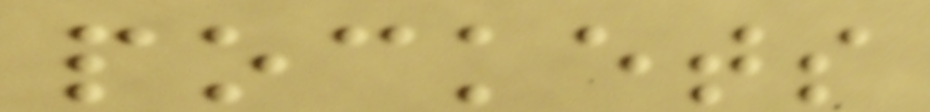pockets
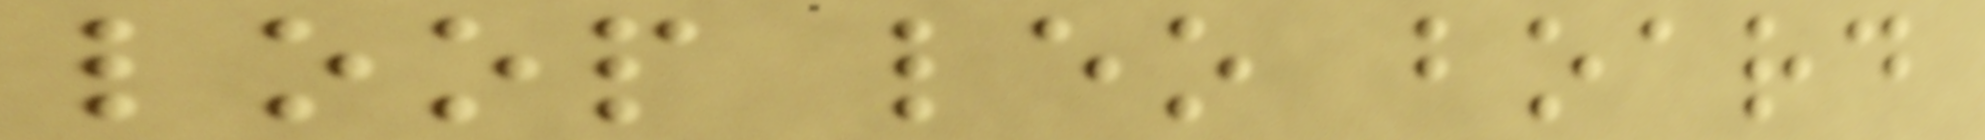loop leo board
